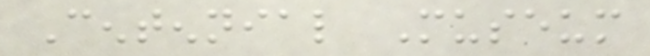Centennial Museum
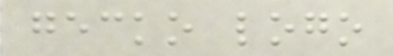gecko logo
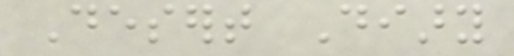Desert Diary
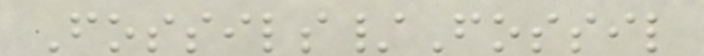Fossils/Fossil
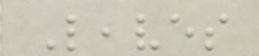Leaves
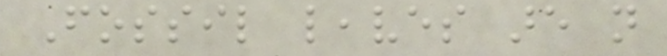Fossil leaves are not
